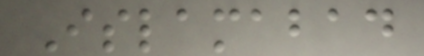Islamabad
